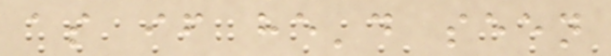as if he'd seen
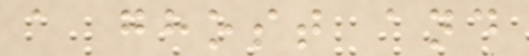a ghost and
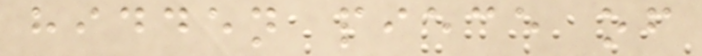hidden piece of
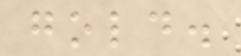gold.
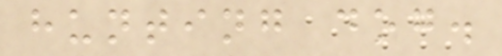hunting dog.
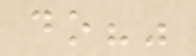do?"
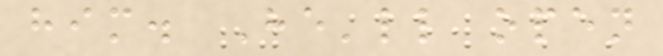him. He'll open
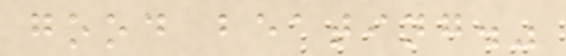good beating."
